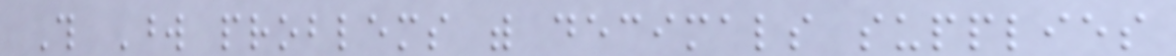This Word problems with decimals supplies
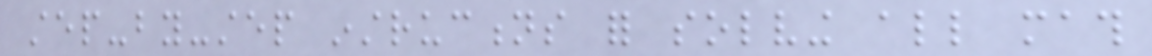step-by-step instructions for solving all math
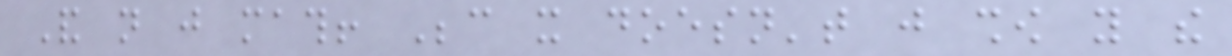And not just math! Because it doesn't just show you the
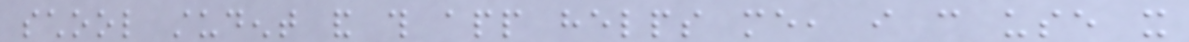school student and this app helps me, i can use it
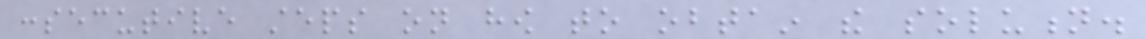consecutive steps on how to obtain the solution.
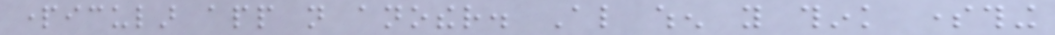particular app not another. Also when you think something
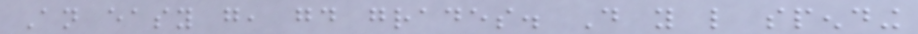An easy go, good grades. Do you like spending
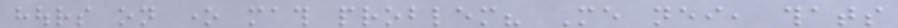hours on one math problem? Me neither, thats
